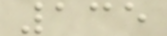135
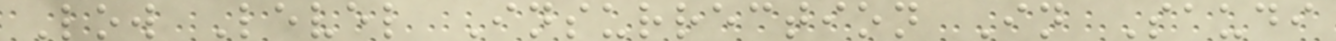Low Level Insurrection In Saudi
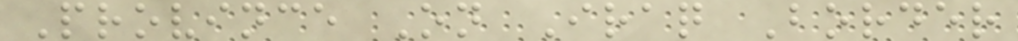Province On Iraq Border
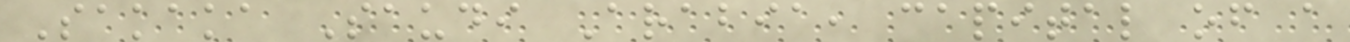Sakaka Saudi Arabia, capital of a
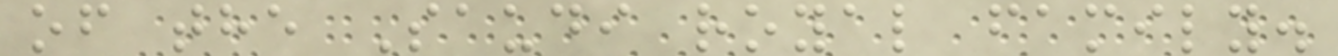of the Saudi royal family.
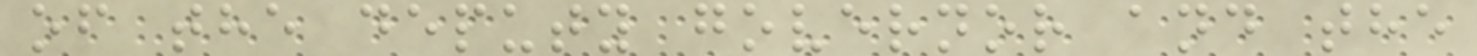of the deputy governor and the
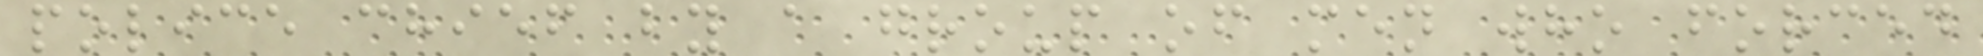police chief by a group of men who forced
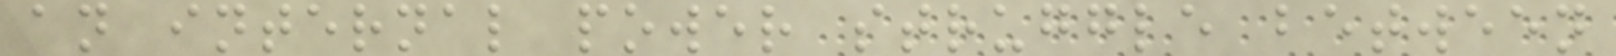an internal power struggle between
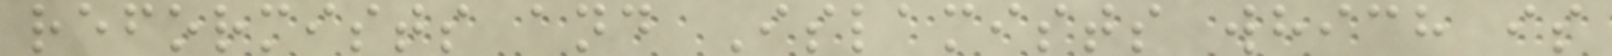reformists and Islamists which is
